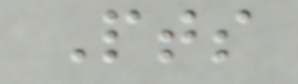Pts
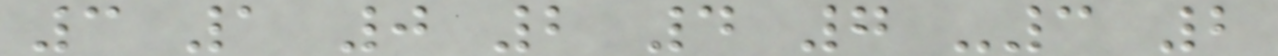3 1 0 2 4 7 -3 2
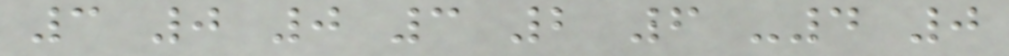3 0 0 3 2 6 -4 0
